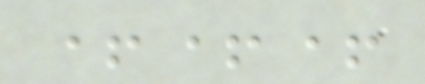+++
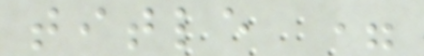title =
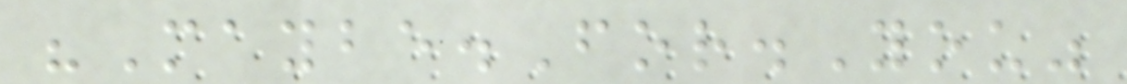"Maybe.For.You"
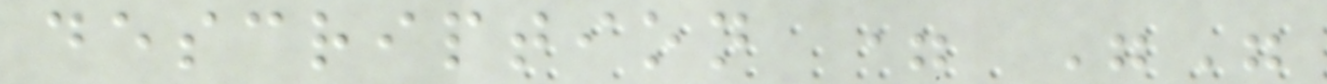description = ""
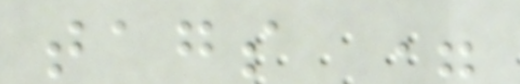tags =
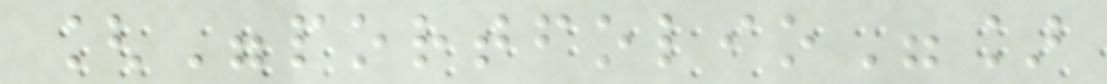["portfolio"]
